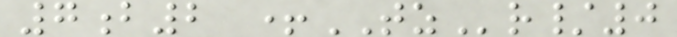7b2 +TZr/0
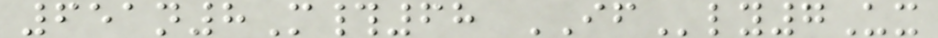651n8M#68 IFly7Ux
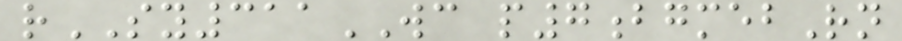rSY311WC p7bgmebRn
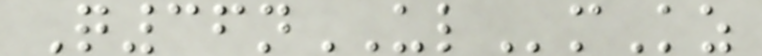Q36nULmKz
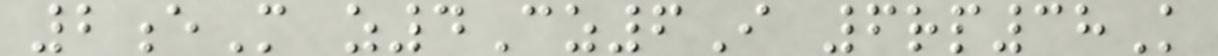2eM z4Cz6I 6rp38K
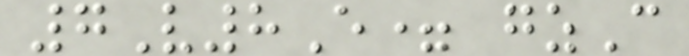7V8E= gzC
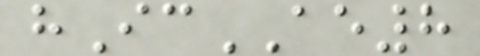hIcAE8
